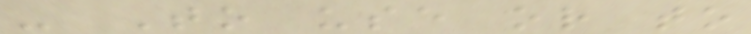- To use or to
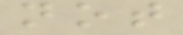not
